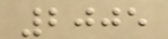2005
